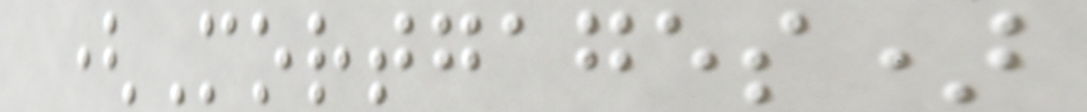(Mortgages)
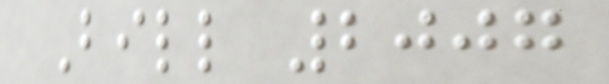Bill 2007
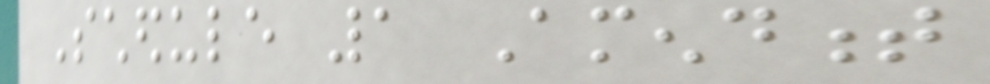Schedule 1 Amendment
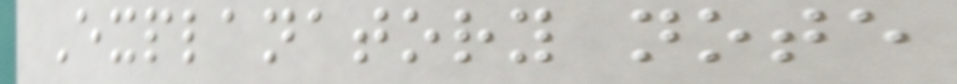Explanatory note
